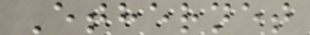Ethernet
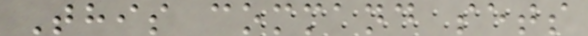This command sets
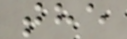the
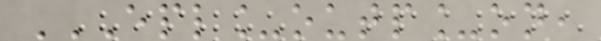EPL_OUTP_ON,
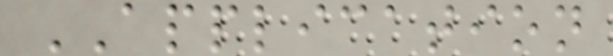APPLICATION
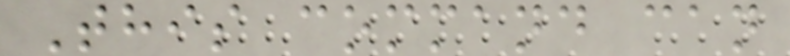This command can
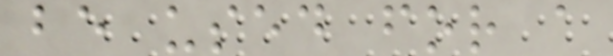be used for a
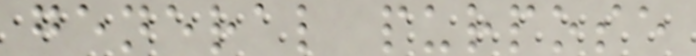general purpose
